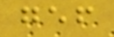gef
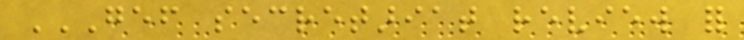GEF SECRETARIAT REVIEW FOR
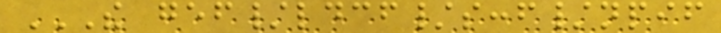THE GEF/LDCF/SCCF/NPIF
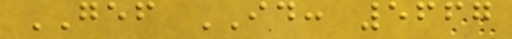GEF ID: 5667
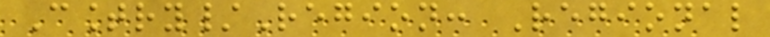Country/Region: Regional
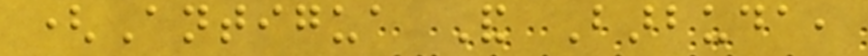(Antigua And Barbuda,
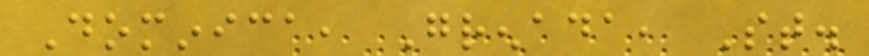Dominica, Grenada, St.
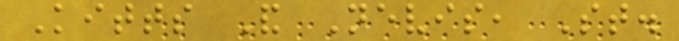Kitts And Nevis, St.
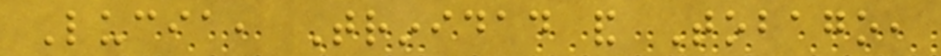Lucia, Trinidad and Tobago,
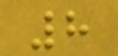8
